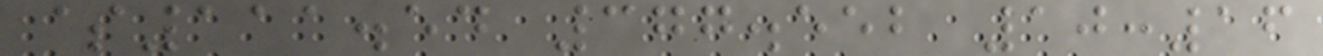$111.54 377.552 10:16
